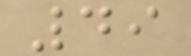49
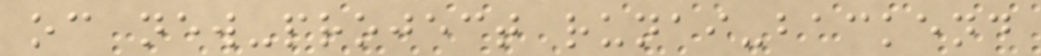oc new-project runai-backend
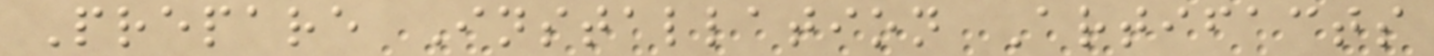Prepare Installation Artifacts
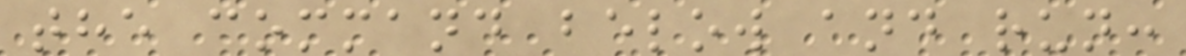the command below and run:
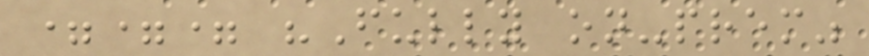=== "Fully on-prem"
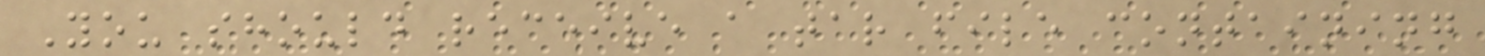You should receive a tar file containing
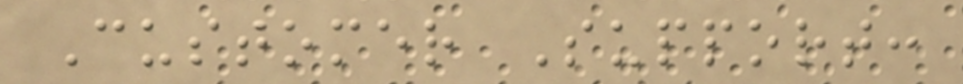Customer Support:
